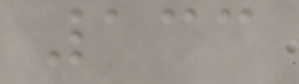133
